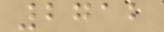2712
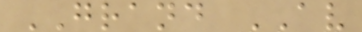GRAND AV
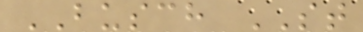BUSCH ST
